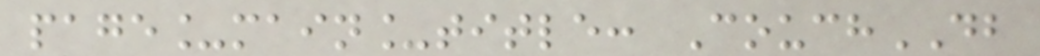page_main_title: CouchDB
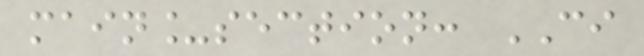main_section: CI
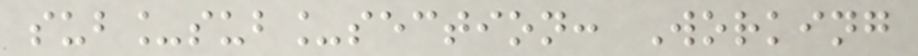sub_sub_section: Working
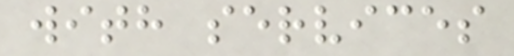with services
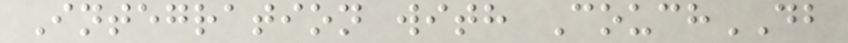Integration with CouchDB
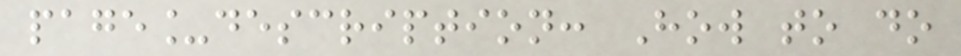page_description: How to do
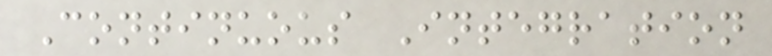Continuous Integration
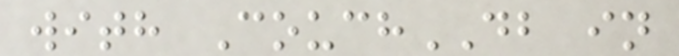with CouchDB in
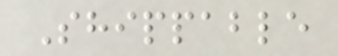Shippable
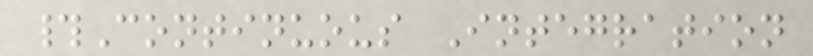#Continuous Integration
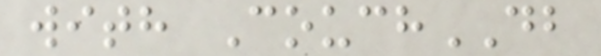with CouchDB
